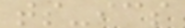ts-ics
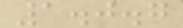1.0.7
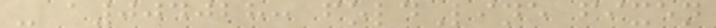- a004028: foldLine fixen
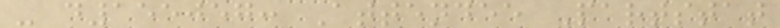- d155057: Attendee Partstat
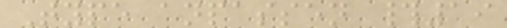Type anpassen #19
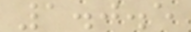1.0.5
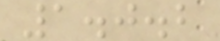1.0.2
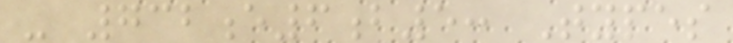- 732e6b5: Types
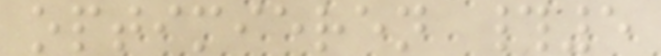optimieren #5
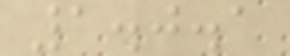1.0.1
